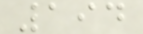194
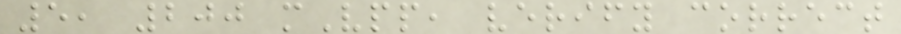5, 200 mVpp, verify correct
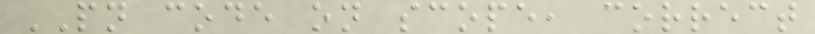PN code on scope, correct
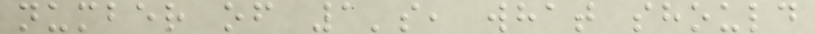number of 1's, what should
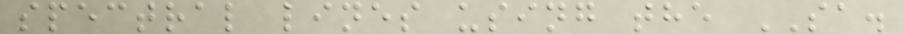spectral lines using the SA.
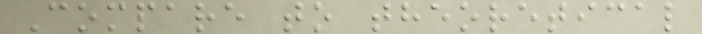Compare to theoretical
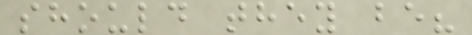should they be?
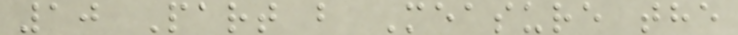10 Part b Measure the
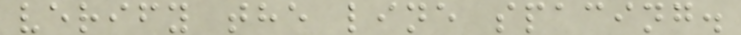verify the line spacing.
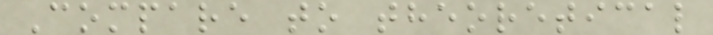Compare to theoretical
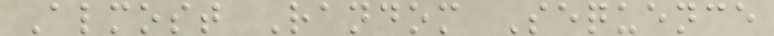Almost Random Sequence
